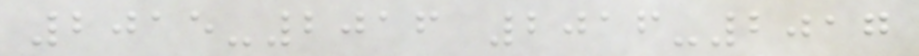2015-2016 2016-2017
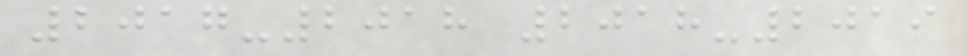2017-2018 2018-2019
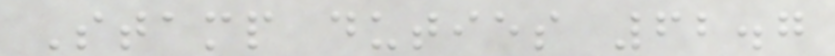Stamp duties 62.7
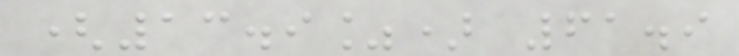(13.9%) 61.9
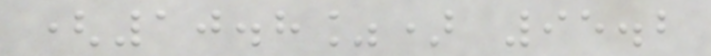(10.8%) 95.2
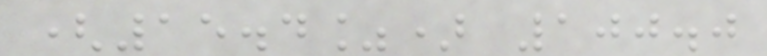(15.4%) 100.0
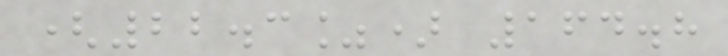(22.3%) 164.8
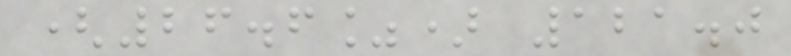(26.6%) 121.0
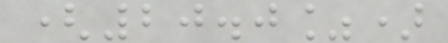(20.0%)
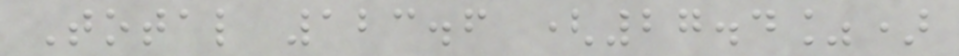Total 123.6 (27.4%)
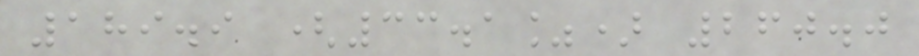189.9 (33.1%) 260.0
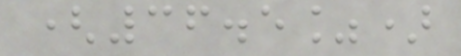(36.5%)
